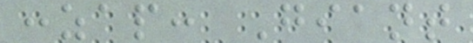:zap: Giant
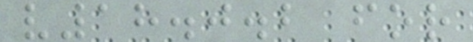v18.0.2 for
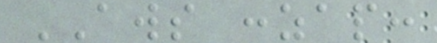AWS :zap:
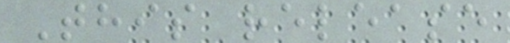This release
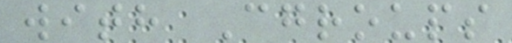with Cgroups
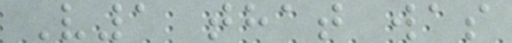V1 that was
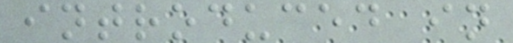introduced in
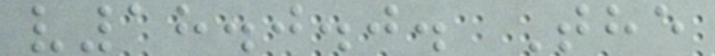v18.0.0. The
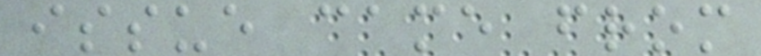issue came from
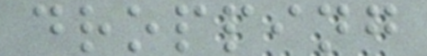dropping
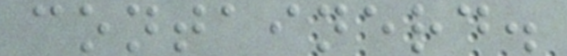containerd.
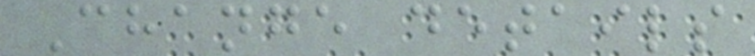Change details
